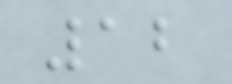12
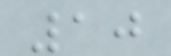10
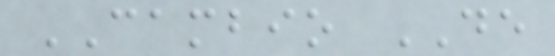CAMBIO DE
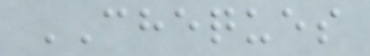CHEQUES
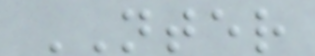NTER
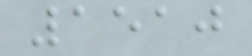1510
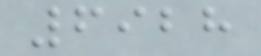6928
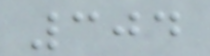304
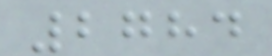2784
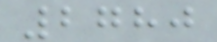2780
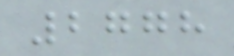2778
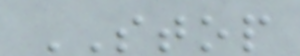STOP
